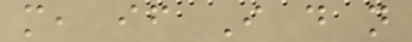more, if I do not
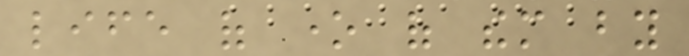life of one of them by
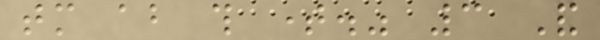tomorrow about this time." 3 And
